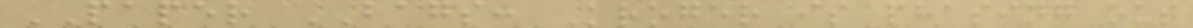PAPER BAGS: Kroger is phasing out
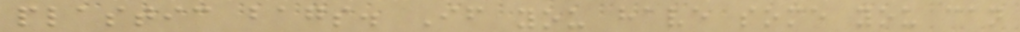plastic bags. If you have some you can
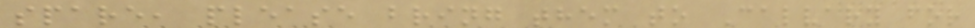spare, please bring them to Calvary for
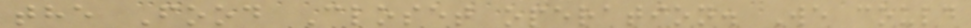the Food Closet operation. We could
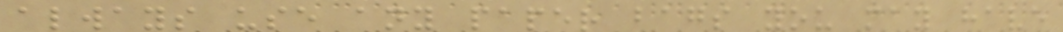always use any paper bags you may have
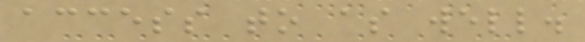access to as well.
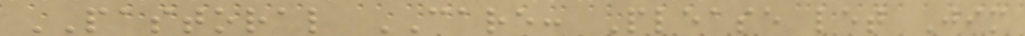PASTORAL CARE: Please let Jim
